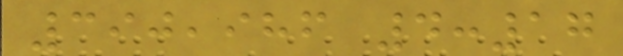390,986 4:17
